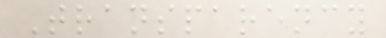Transparency
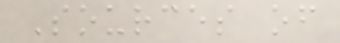Sources of
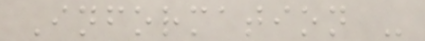Information -
